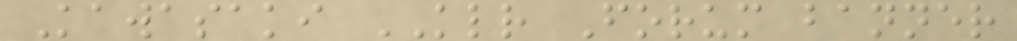Kawasaki KLR Forum banner
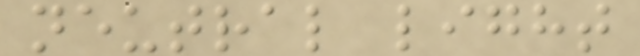neutral light
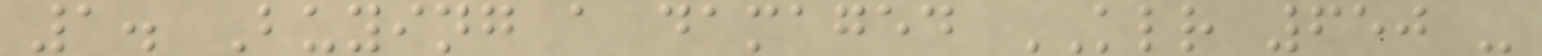1. Buying a damaged KLR 650 -
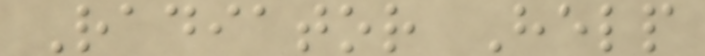Radiator Help
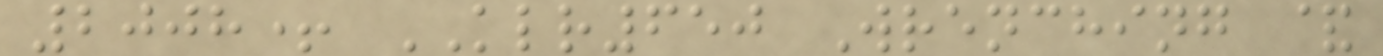2008+ KLR650 Wrenching &
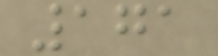171
